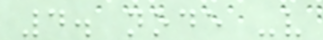4. node -v
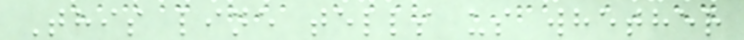This line tells us whether
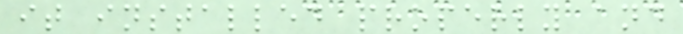it installed properly and
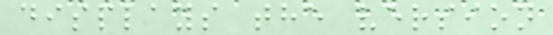displays the version
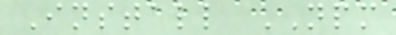Install NPM
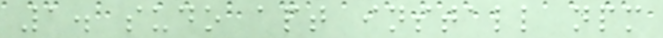1. sudo apt install npm
